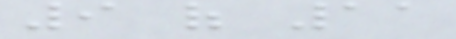9 of 11
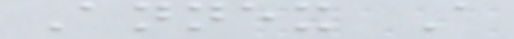Annex A
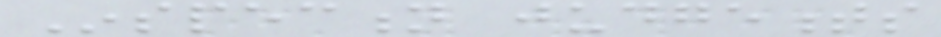Inspection judgements
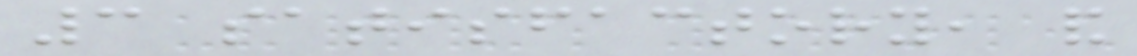3 satisfactory, and
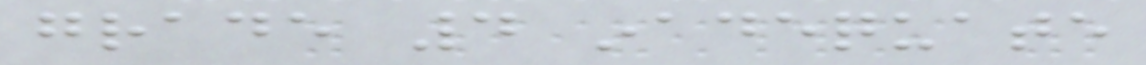grade 4 inadequate
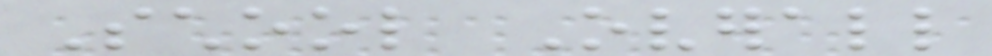School Overall
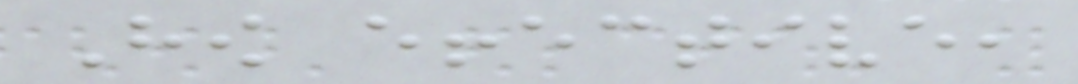How effective,
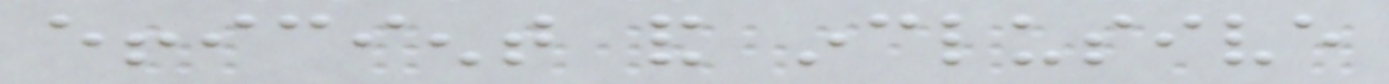efficient and inclusive
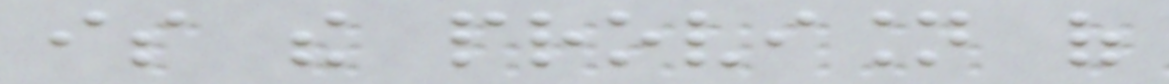is the provision of
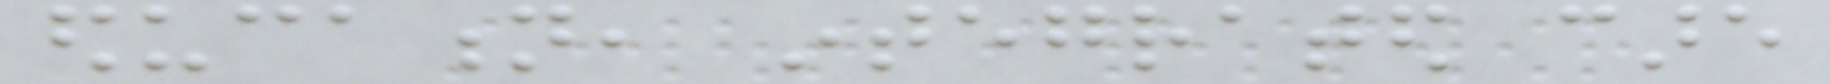education, integrated care
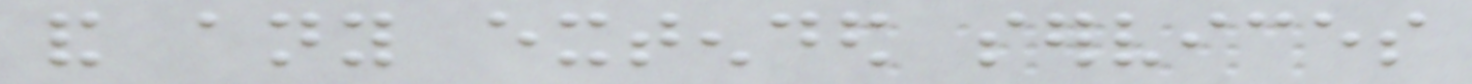and any extended services
